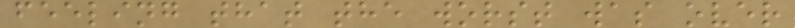feeling that the worst was over
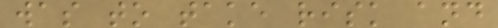was to take risk and
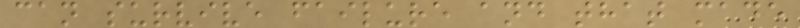can survive failure and that made
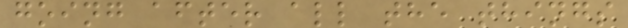going after all the things
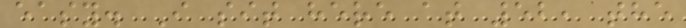easy. I sit here at 52, the
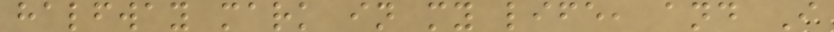halfway mark in my life, and I
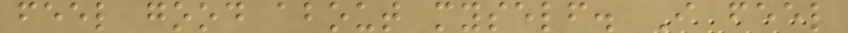feel good about myself. I feel
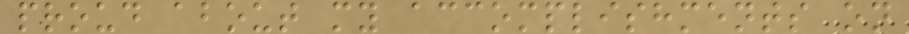proud about my accomplishments on
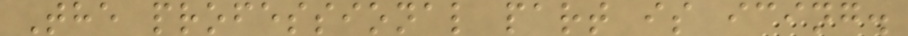The professional part is icing.
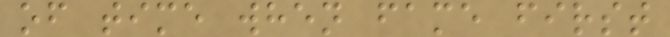of time when fame first
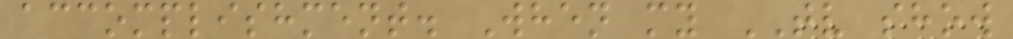accomplishment. When my TV show
